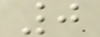0
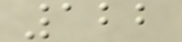122
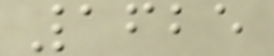1625
